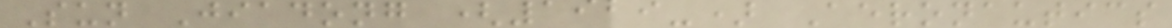Sun Jiadong (1929-) Aeronautics
